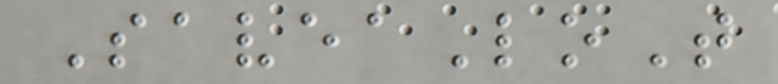SaveaLoT
